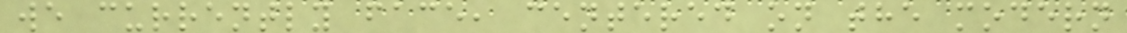we currently face, centered on the modern
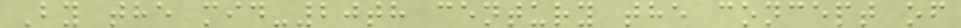By the mid-20th century the concept of
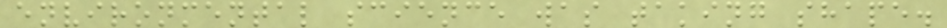environmental science was taking shape.
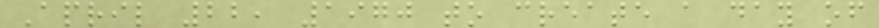April 22, 1970 to create a day of
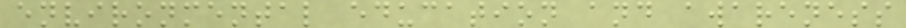environmental education and awareness
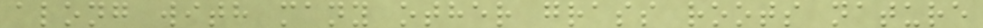along with many other grass roots nature
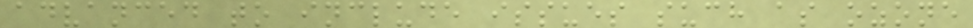advanced to include issues such as ozone
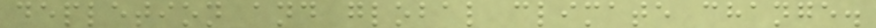depletion and global climate change.
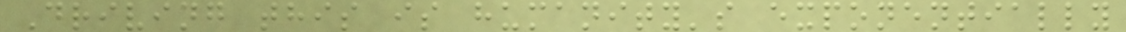Driving this is humanity's exponentially
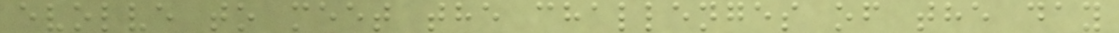evolve to meet the challenges of the day
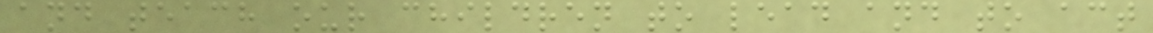and teach our children to lead and to act
